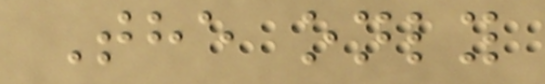The only
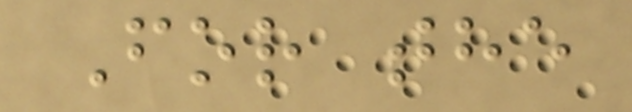For the
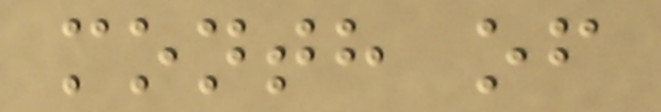month of
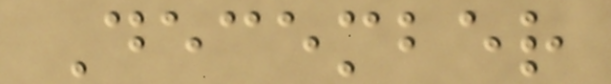December
